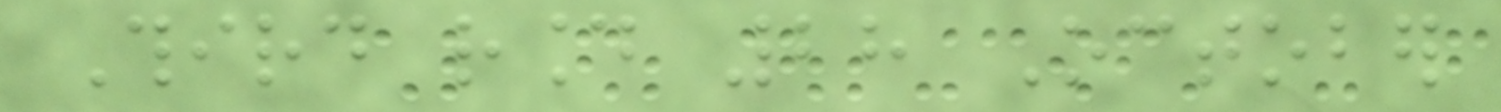Third round 28 October
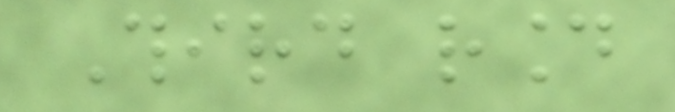Third round
